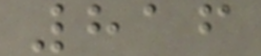816
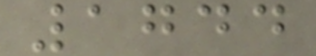1744
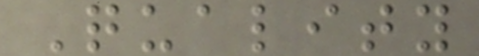Quality
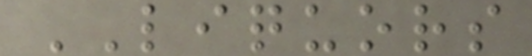LIQUORS
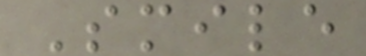Smile
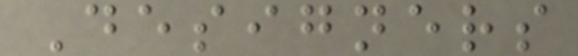Designers
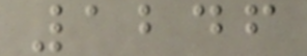1246
